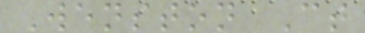Wenston Ct
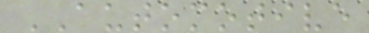AUTOMOTIVE
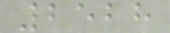2528
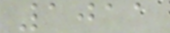1011
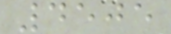4505
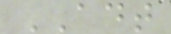ADT
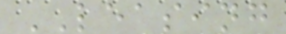LEASING
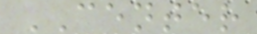CENTER
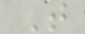T
